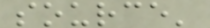source'
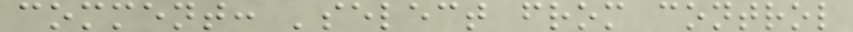comment: 'select from control
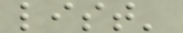list'
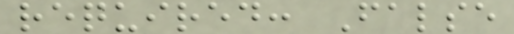required: False
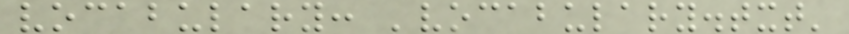vocabulary: 'vocabulary.txt'
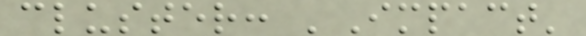cluster: 'Impact'
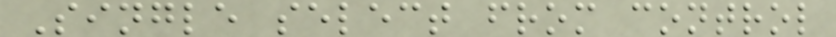Single select from control
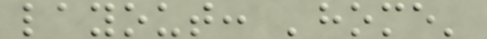layout: 'home'
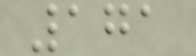171
